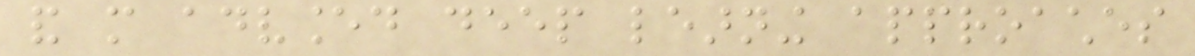and more advanced deep learning approaches
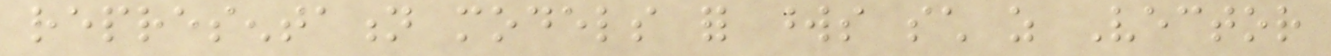representation models for words such as Vector
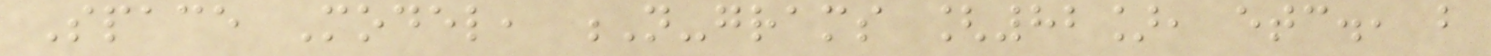Space Model, N-grams [82], etc., but
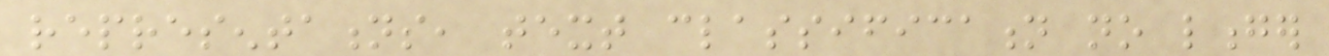representations, text classification no longer
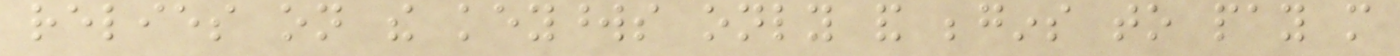relies on the keywords only and begins to pay more
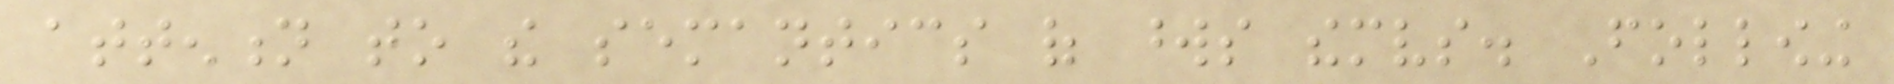attention to the semantics of words themselves. Following
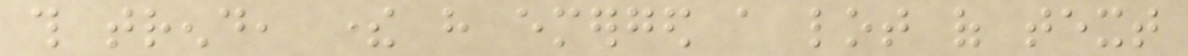this trend, there have emerged a lot of text
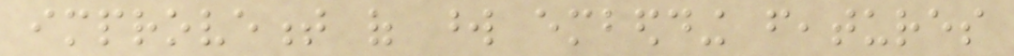improvement of word embedding features
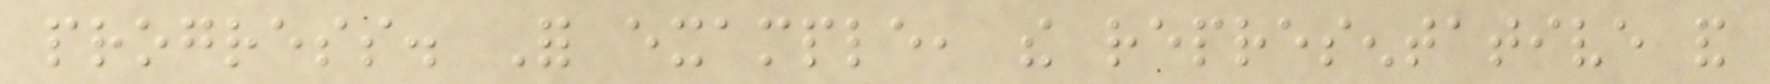progress. For example, the representative and
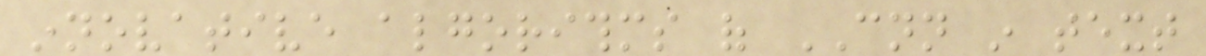innovative algorithms of CNN in text
